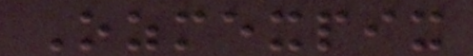Ozmexpix
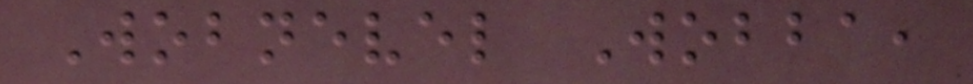Wobnevel Wobba,
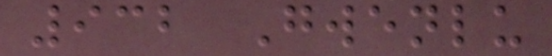932 Gwenlu
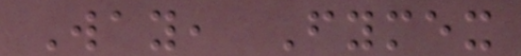Way, Fymex
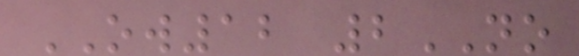OW12 2NO
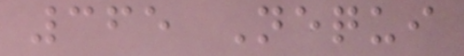365 Nequi
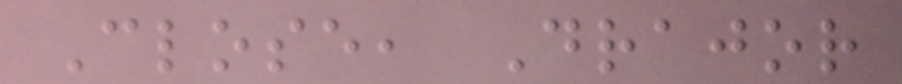Close, Drajor
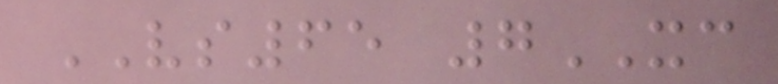VS65 7XC
